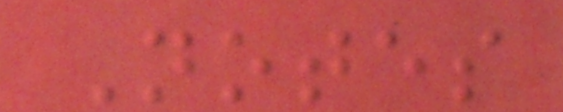Notes
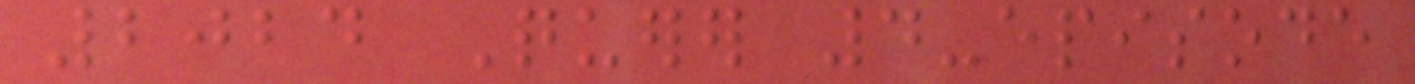2024 Querer 4-episode
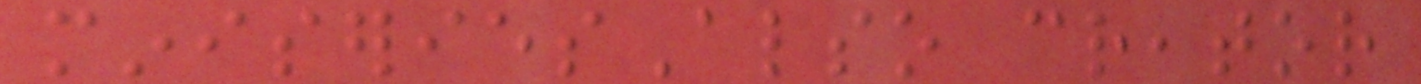miniseriesAlso creator
